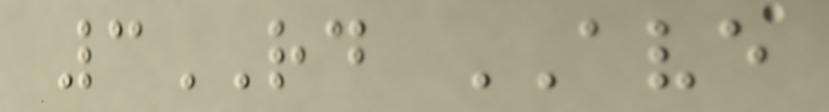3RD AVE
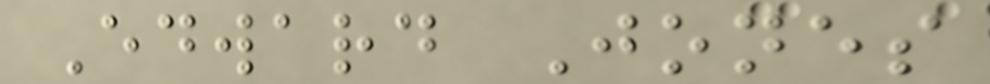Edward Jones
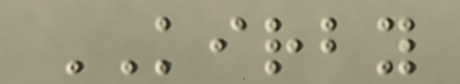KIRBY
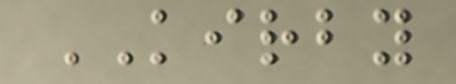KIRBY
